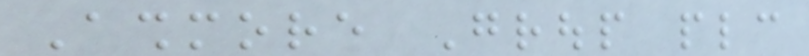Ashmore Group plc
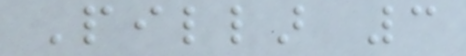Pillar 3
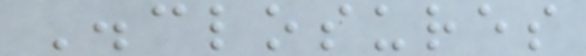Disclosures
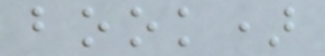book)
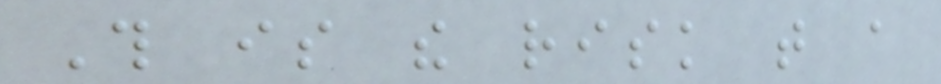This is the risk that a
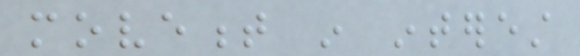movement in interest
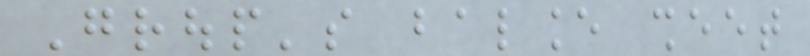Group's balance sheet
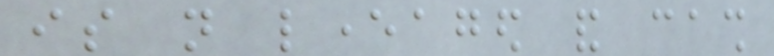is not leveraged and cash
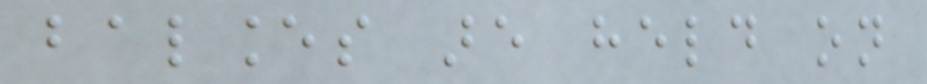balances are held on
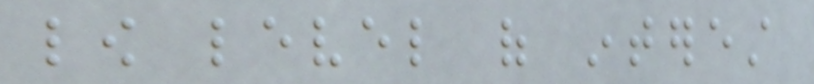low level of interest
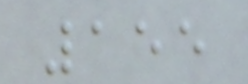155
